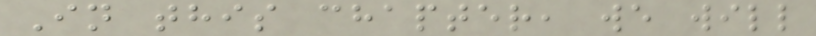In this chapter, we will
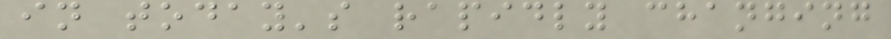in today's rapidly changing
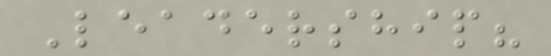Leadership?
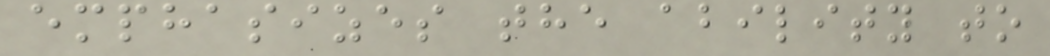emphasizes the ability to
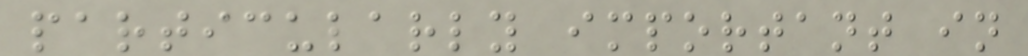particularly important in
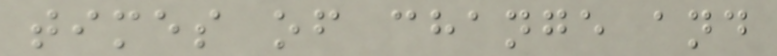times of change and
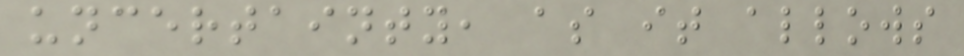uncertainty, as it allows
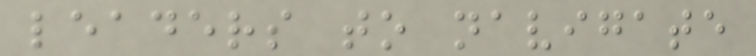leaders to navigate
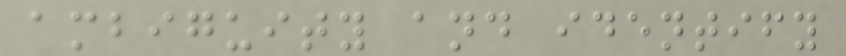ambiguity and identify
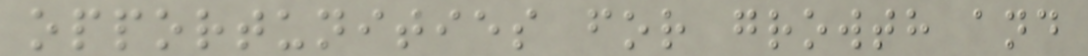opportunities for growth and
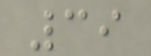39
